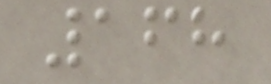168
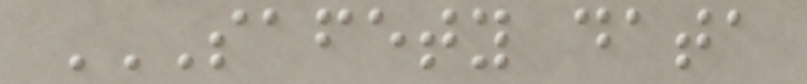SAFETY DATA
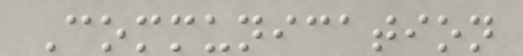Communication
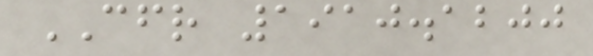CFR 1910.1200
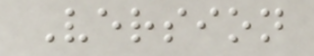Version
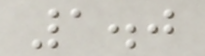1.0
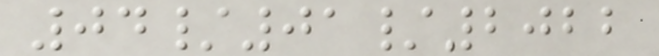04/01/2022
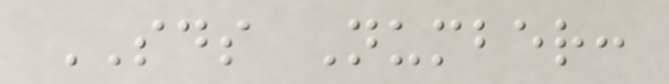SDS Number:
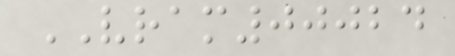VRAM00024
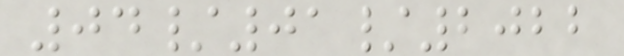04/01/2022
